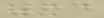84
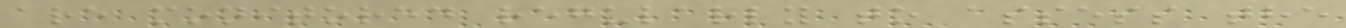are monitored regularly to assess the
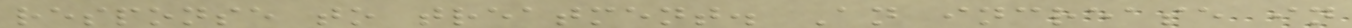response to treatment. An increase in
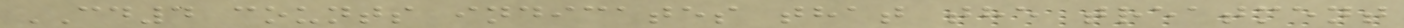CD4 counts indicates that the treatment
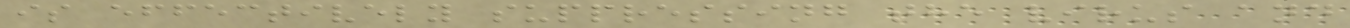is effectively suppressing the virus and
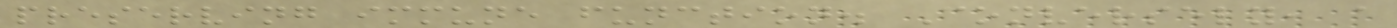preserving immune function. Conversely, a
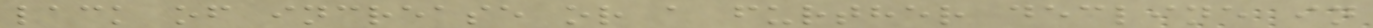lack of increase or a further decline in
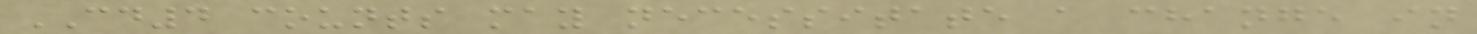CD4 counts may necessitate a change in
